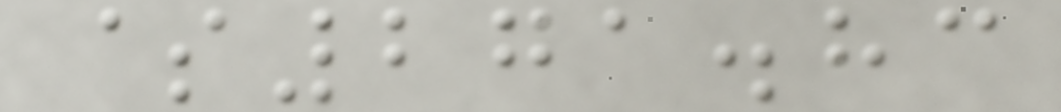$271.83
